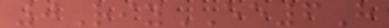0RiyEE6H
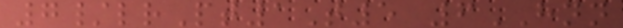7/lrPt1T5 6HNN
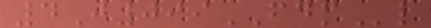4J099FDMl
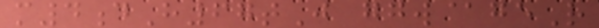m4dH67tJ ggw@geR
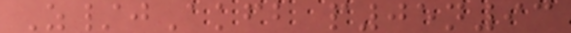Z/jAkfb p05n93
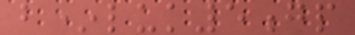b*luk5gp
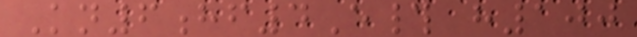Kn6hf4E# h100
